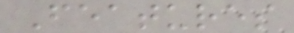Features
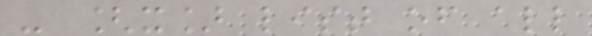- [x] list of all
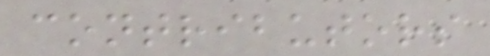contributors
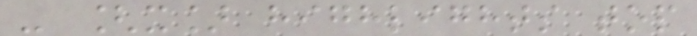- [x] highlights top
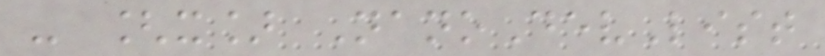- [x] NanoDevList
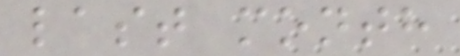last month
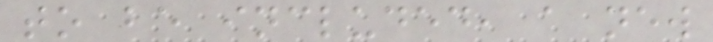to be included, a new
